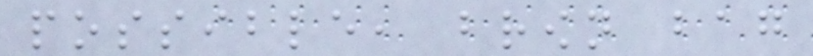possible, brown bag
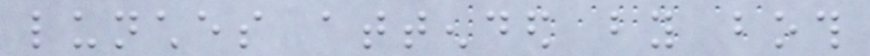lunches attended by both
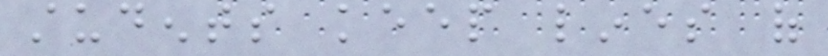students keep lines of
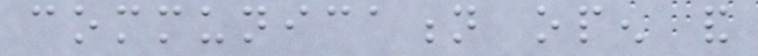communication open and
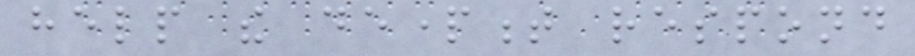help the department respond
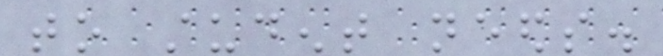to student needs.
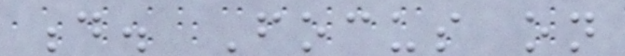d. Focus on
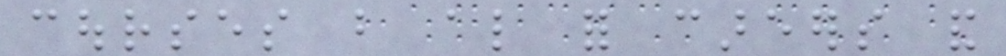courses but also for careers and
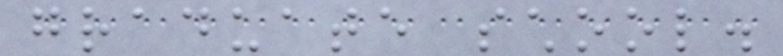graduate school.
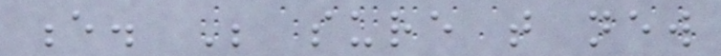e. Be sure that new
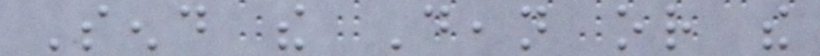Send the Dean or the
